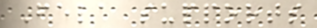Fela supports
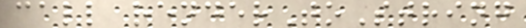call renderToString
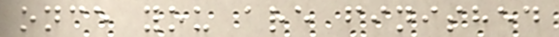once you are finished
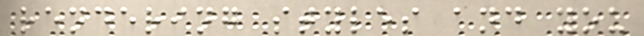rendering styles and you
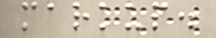markup.
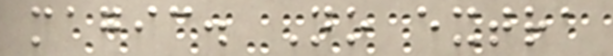magic. No extra
